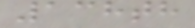138th
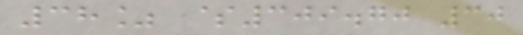38% $309.70 30
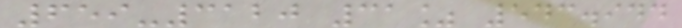659-3120 31% 543.944
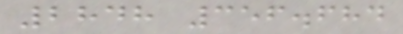2848 356.684
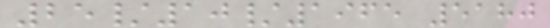25/10/1965 5180
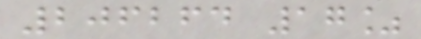206264 17%
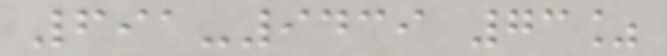691-9439 73%
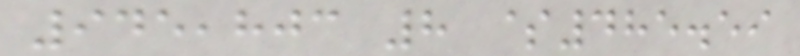945,803 8 $485.59
